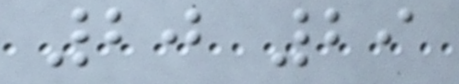20 29
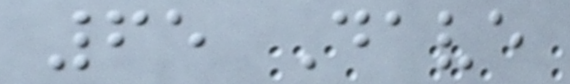65 Dave
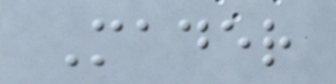Mader
